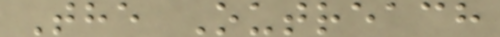The Outreach
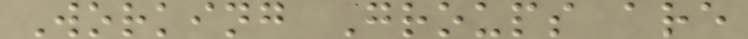Working Groups are
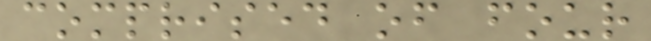comprised of four
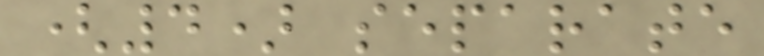(4) separate
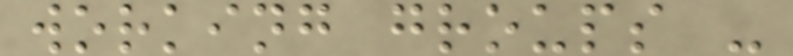working groups -
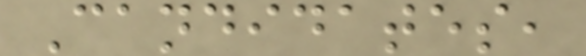Candidates,
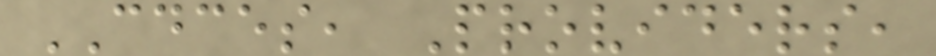CDCES, Providers,
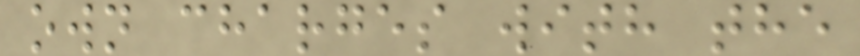own charges with the
